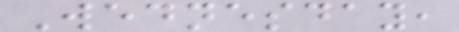Wednesday,
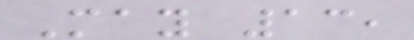May 13,
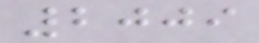2009
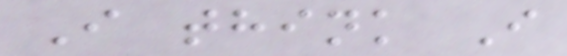I think I
